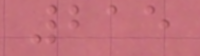215
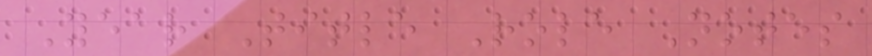Year Title Role Notes
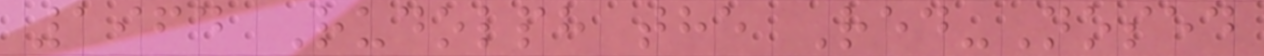1964 Rudolph the Red-Nosed
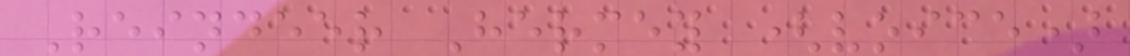Reindeer Hermey (voice)
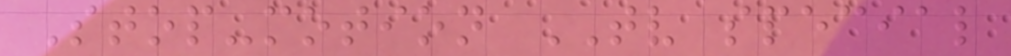Stop-motion TV special
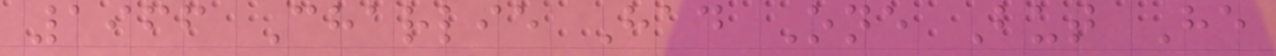1966 Charlie Had One But He
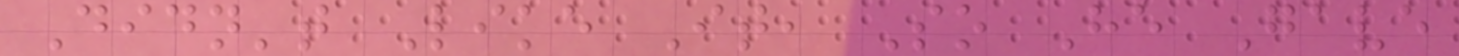Didn't Like It, So He Gave
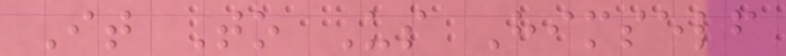It To Us Himself
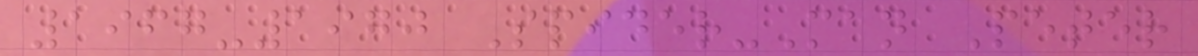1967-1970 Spider-Man Peter
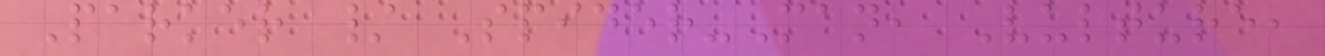Parker / Spider-Man, Vulture,
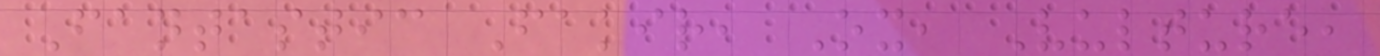Fantastic Fakir, Ox, Vulture,
